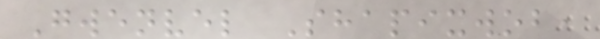Gwenvel Shapixwob,
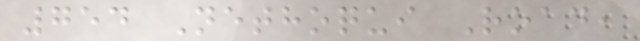754 Nethoqui Road,
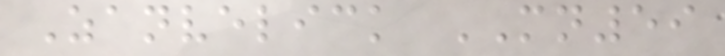Zanvelick MN59
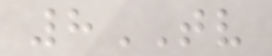8TV
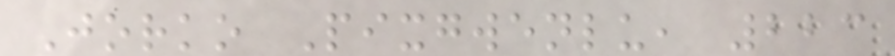Jorko Pixgwenlu, 223
